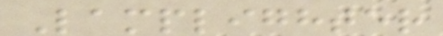Lamplighter
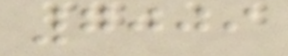7009
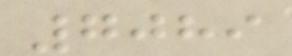7089
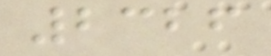2326
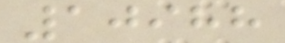10988
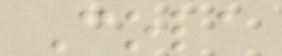Cola
